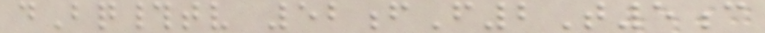dBq#tv 52fF2T5c
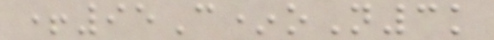+95C*oN3k
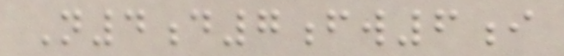N4d7fw6i
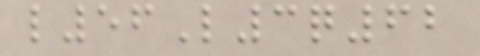l56L3q62
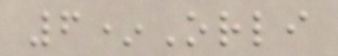6*Orli
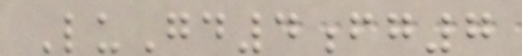LuGd4fg7
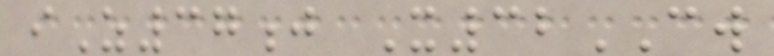iZ37j X32CW
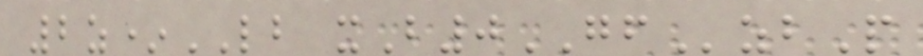2z*LB xB0GFzbP
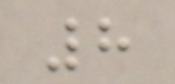8
